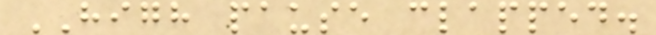HIGH pause clapped.
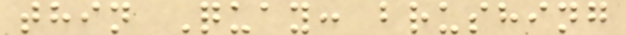thin Quay: brushing
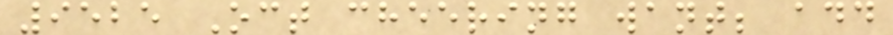9525 Oct cheering want; add
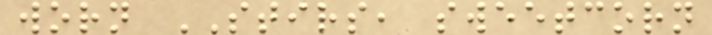worn STIRS, sweetcorn
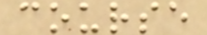course
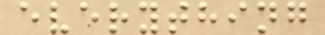everything
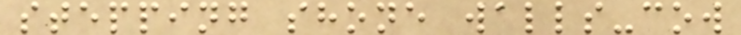stepping shone walls-cow
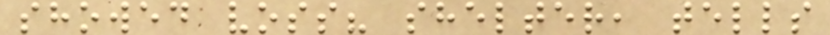showed voss? shelter, tells
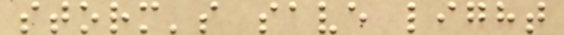storm's save light
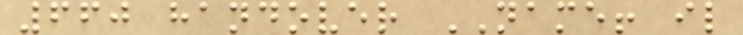660 handover NAME! il
